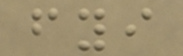fyi
